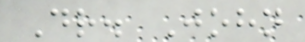Dr. John
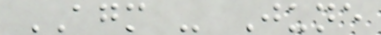AGM - June
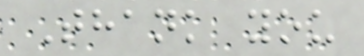Thank you
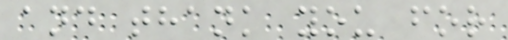and thank you for
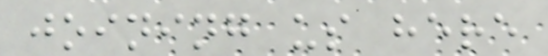joining us here
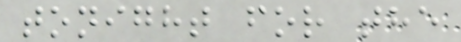tonight for the
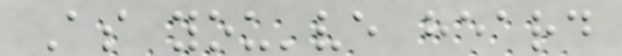As you've heard
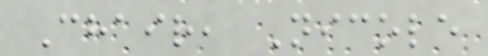Chair, Nicole
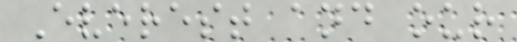Everest and our
